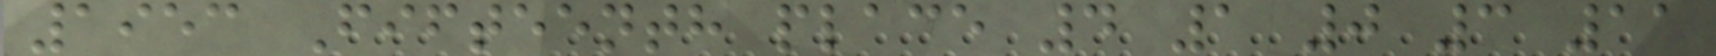1953 Fifteenth place 4 1 0 3 11
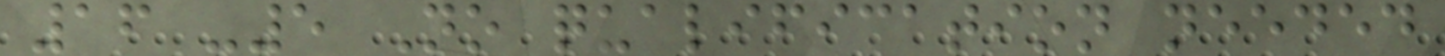16 -5 No qualification needed
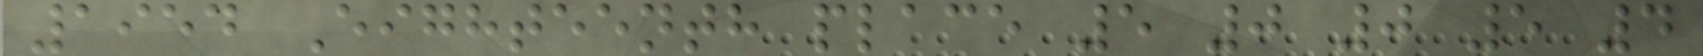1954 Eighteenth place 5 0 0 5 4
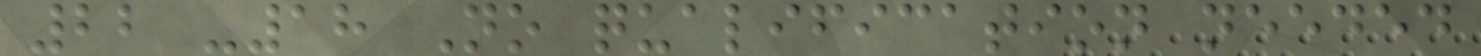22 -18 No qualification needed
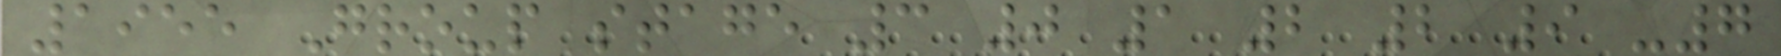1955 Group stage 3 0 1 2 2 9 -7
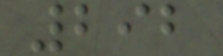292
